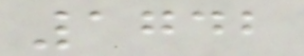1742
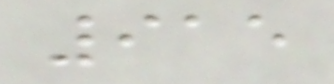915
